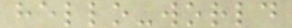hello-world
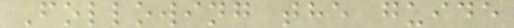Following the guide
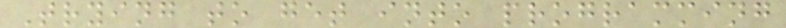Trying to get into programming
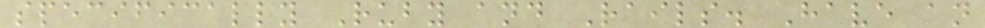specifically Ruby and Rails. Have an
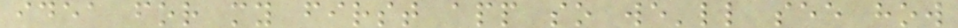idea for my first app so we'll see how
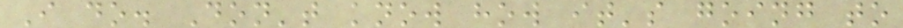I do. Don't know how it's going to
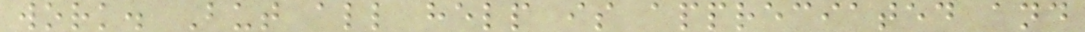work. But all help is appreciated and
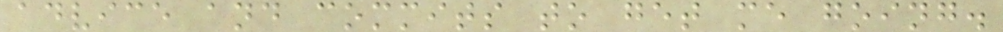advice and commits to get me going.
